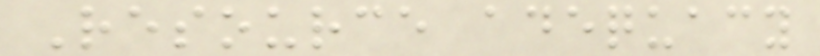Resource adequacy
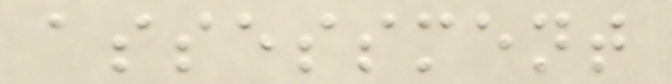assessment
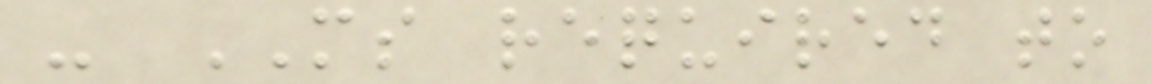- MS required to
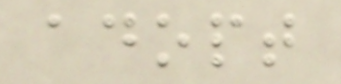adopt
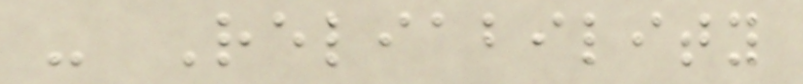- Reliability
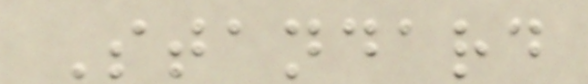Standard
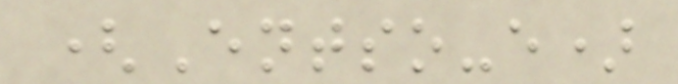(Entso-e)
